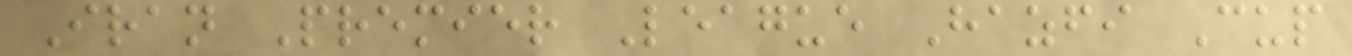Iran Premier League Hazfi Cup
